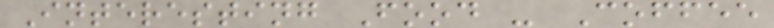Interesting Food - Coffee
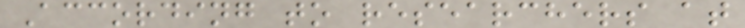According to researchers at
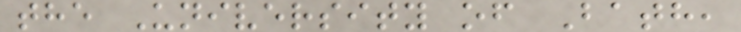the University of Bath,
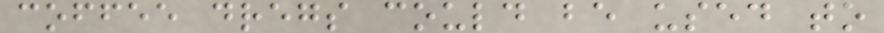coffee dregs could be used to
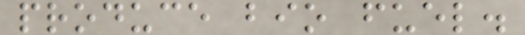produce bio fuel.
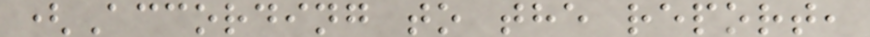(According to the report,
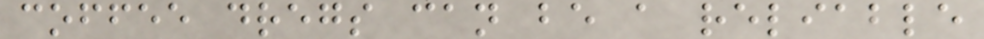coffee dregs can be a reliable
